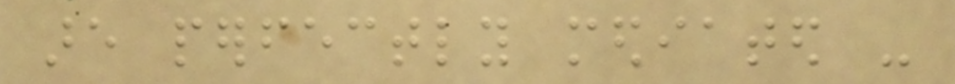are perfectly mediated -
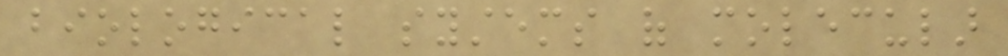biological systems of molecular
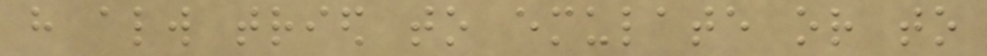have always tried to emulate or to
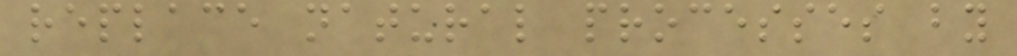replace natural processes by
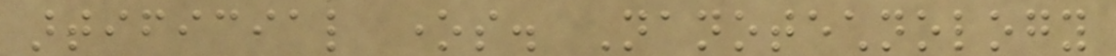artificial ones. Nanotechnology
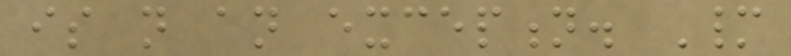is not an exception. Many
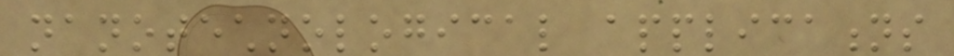nanotechnological applications
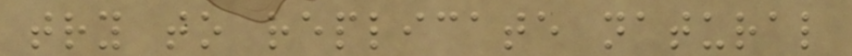try to replicate natural
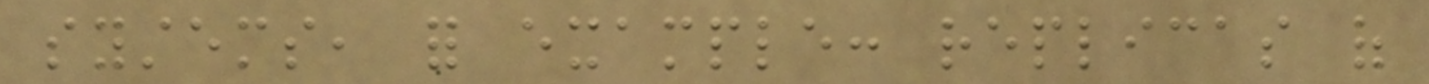systems, for example: replicas of
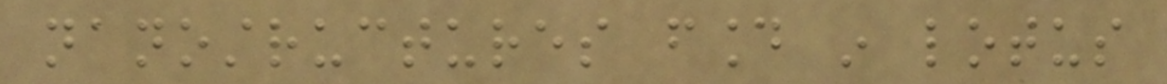nanostructures found in lotus
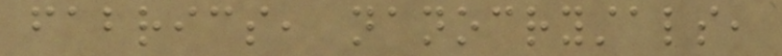fabrics, nanocrystals,
